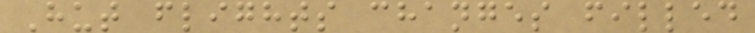Hut flights changes filled
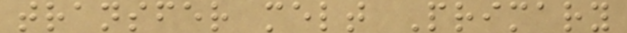transfer melt Primary
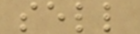sell
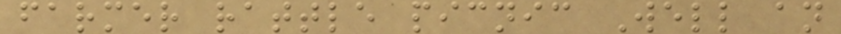farmer rattle picnic Well an
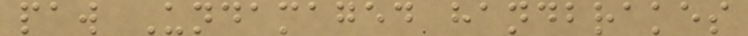paw Undamaged handbrakes
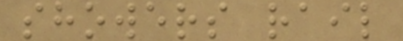showers rail
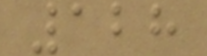128
